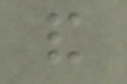and
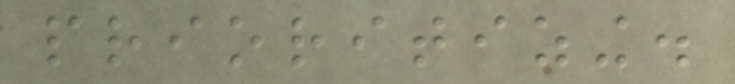prioritizing.
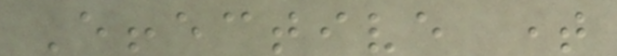Effective time
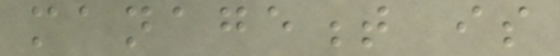management is
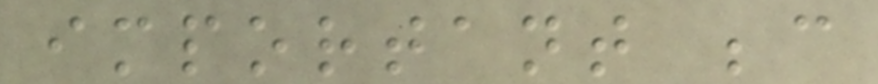important because
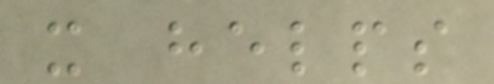it helps
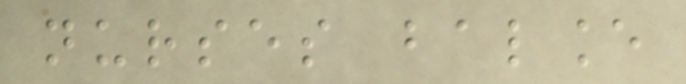nurses balance
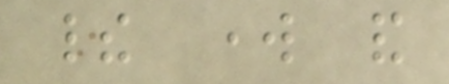their work and
